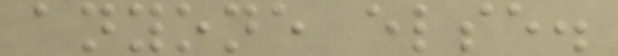anyone else.
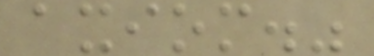axiom."
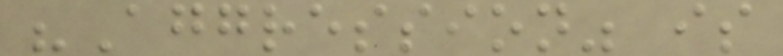"Aggression" is
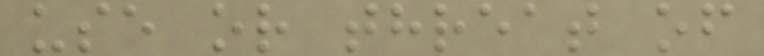use or threat of
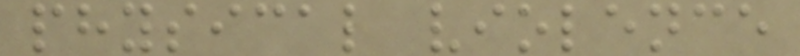physical violence
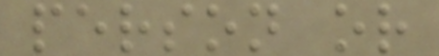person or
